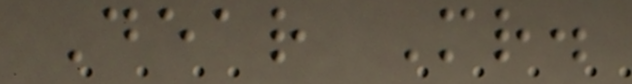Dear Mr.
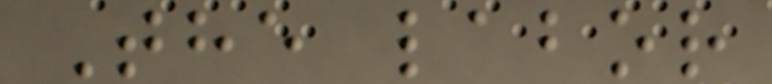The labor
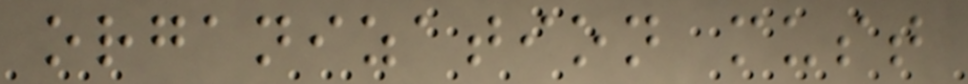organization must
